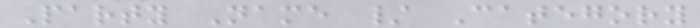Party Name / Category
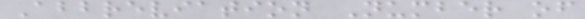Abbreviation Number of
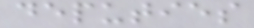deputies
